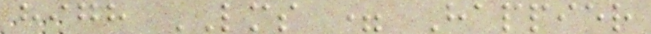high LMS = Happier
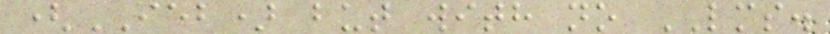(IEB) but with no LMS.
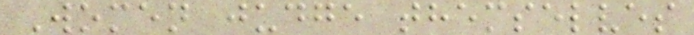Women judge themselves
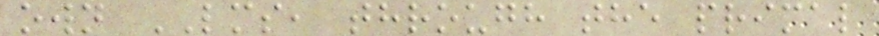own LMS, through the primal
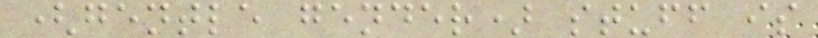(gentle gender) stuff is
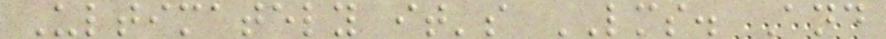Ultimately it's LMS. And
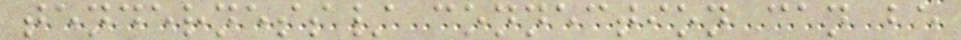tenderness/ connection can be
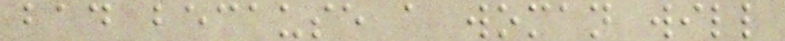bad because a woman will
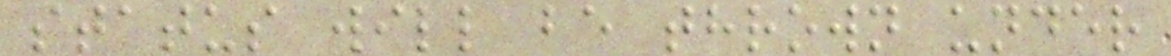status will be thrown under
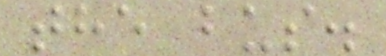the bus.
